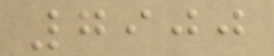7900
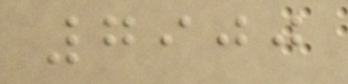7900
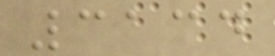3134
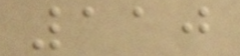110
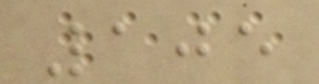105
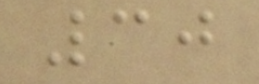30
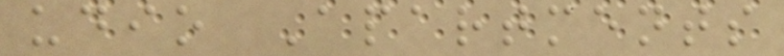udio Apartments
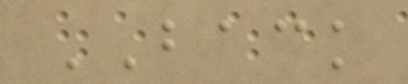BACK
